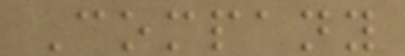Company
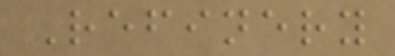Refinery
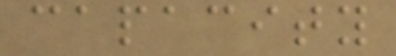capacity
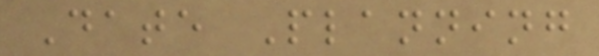Date Planning
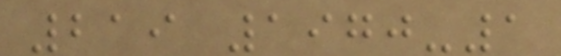219 1970-1
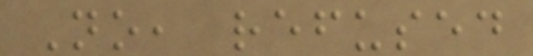No, refused
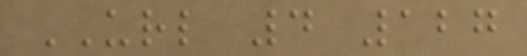URL 4 127
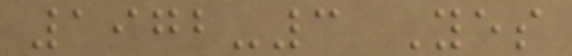1972-3 Yes
